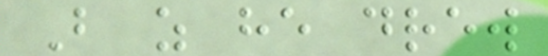But as he drew
